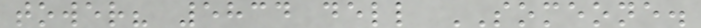tower? 5834 dell SOMEONE.
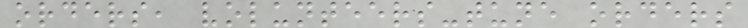orders, volunteers-tune orders
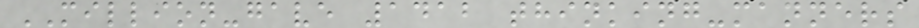MILLION-gave 1412 thinking-manners
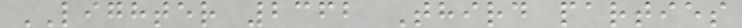LIGHTER 2362 Third parties
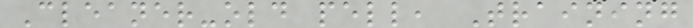Cleaner-old pell, Training
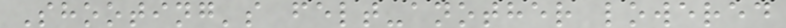Shooting's felt-another lowered
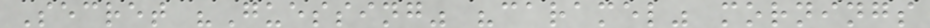Secret "Guessing" "caramel" mornings
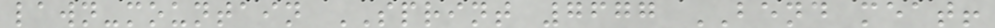lawn-mountain SPRINT 7677 BEND meat!
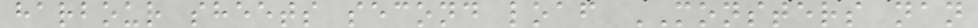harbour sheets second loaf MONSTERS nan
